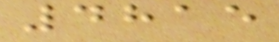4815
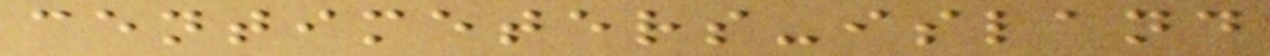centimeters-island
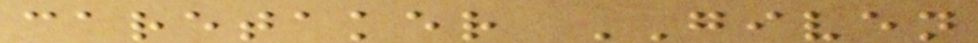caretaker GIVEN
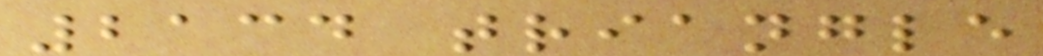2134 triangle
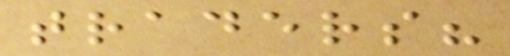traders?
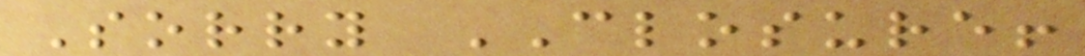Sorry CLOSURE!
